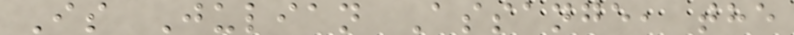Is Julian Assange, the
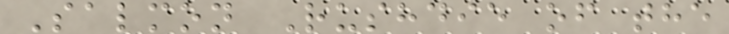Salmon Rushdie of the
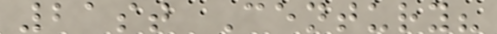21st Century?
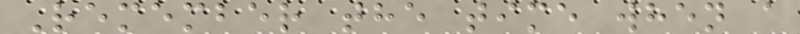Remember the time when a
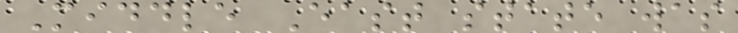Middle East state was
